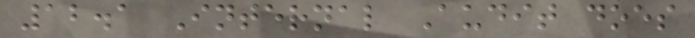12.1 Internal Audit does
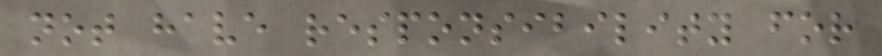not have responsibility for
